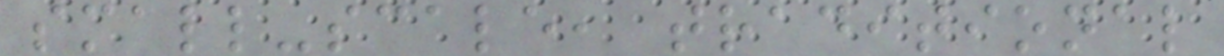small-scale, traditional
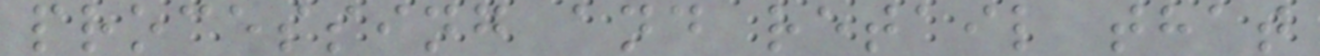processing and retail that
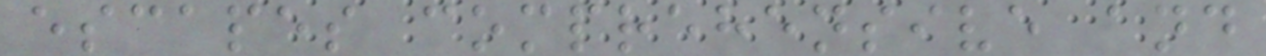escapes comprehensive and
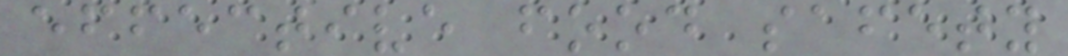effective food safety
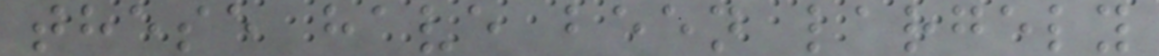these have been largely
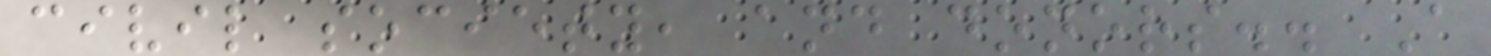civil society, and donors.. A
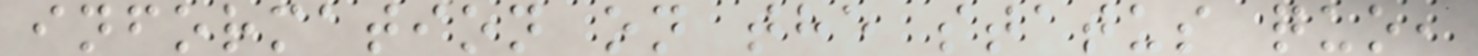information on the status quo,
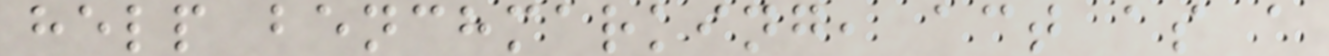help benchmarking, act as a
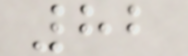82
